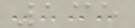135
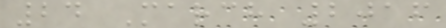24 March 2016
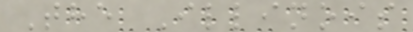The Illinois
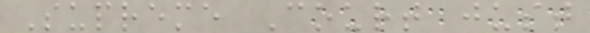Supreme Court just
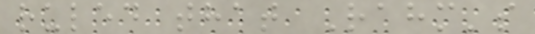ruled that Rahm's
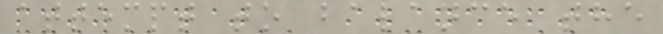attempt to balance the
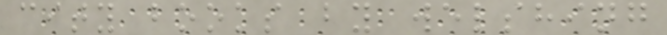city books by welshing
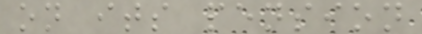on its pension
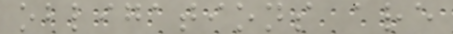obligations are
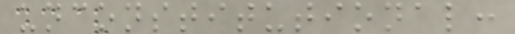unconstitutional:
